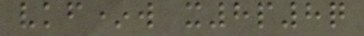vkf*w x8p8q
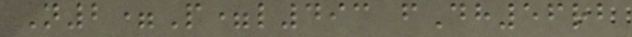N2=P=l493 fDh56rb
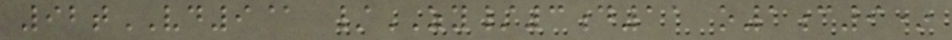92tVD9@ /ZY/3d11 o1c9*
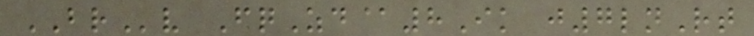BRv FqZd@8Ik j7lnRt
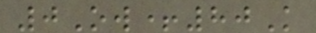0Ow+80K
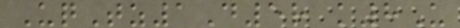UqTz1D5r k8U
